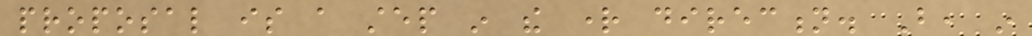proposal is a step in the right direction. But, in
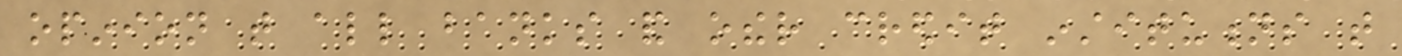opinion that all banks and other credit institutions that
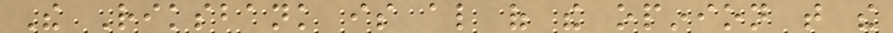The Riksbank is also of the opinion that the
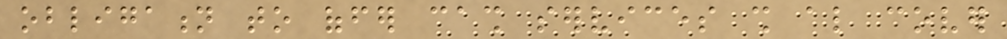obligation to offer cash services shall also cover
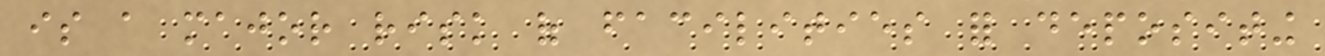is a major risk of facilities for depositing
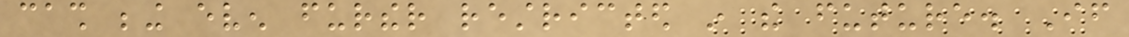cash being even further restricted in the future. If
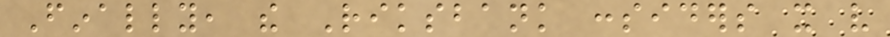Finally, the Riksbank considers it very
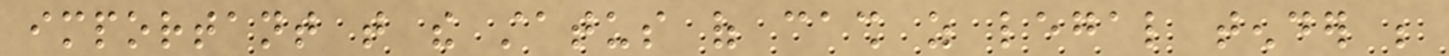important that the status of cash as legal tender be
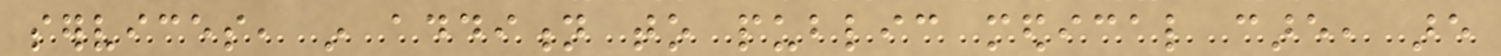services, in addition to public medical care, are
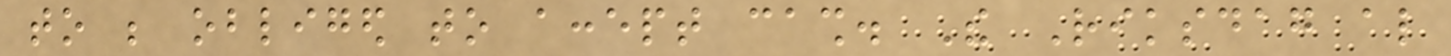to be obliged to accept cash. The Riksdag also
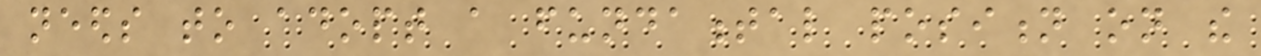needs to adopt a fundamental position on the
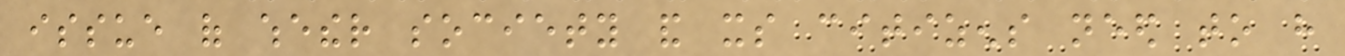issue of whether society and its citizens need to have
